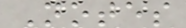Notes
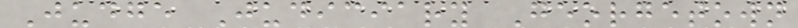Judge Judiciary Georgetown
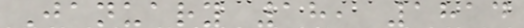January 18, 1814
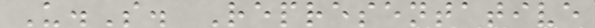U.S. Representative
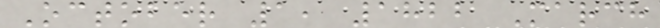October 1, 1822 March
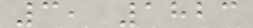3, 1823
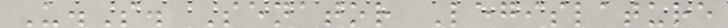U.S. Senator Legislature
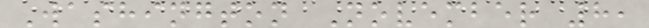Washington November 8,
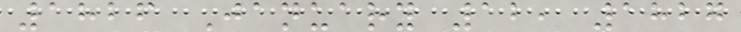1826 January 12, 1827
